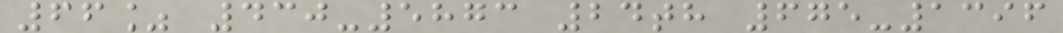66% 430-5873 24th 675-1396
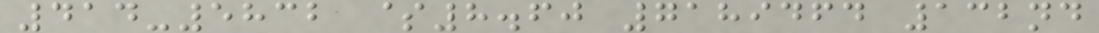414-5832 $8.60 7189464 132nd
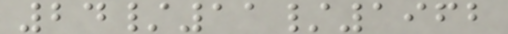24/11/1962
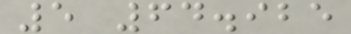5 64.925
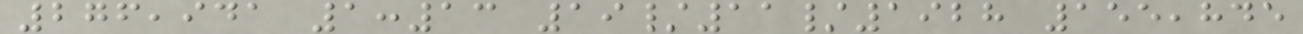276,941 1:13 19/11/1928 155,845
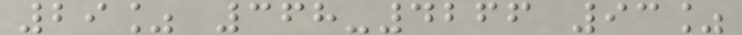29% 368-4266 93%
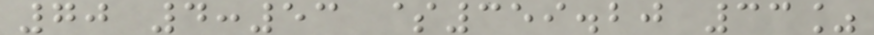70 4:53 $359.20 33%
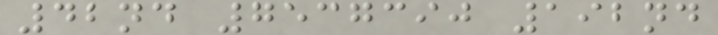42nd 7537390 192nd
